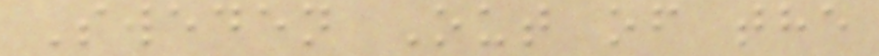Sweden Out of the
